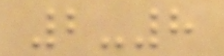2-8
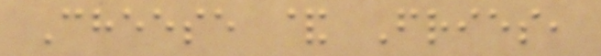Cheese & Fries,
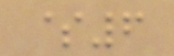$6
